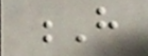H
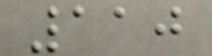110
